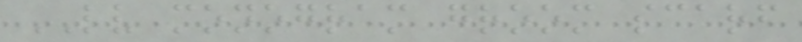LV monogram groom scarf
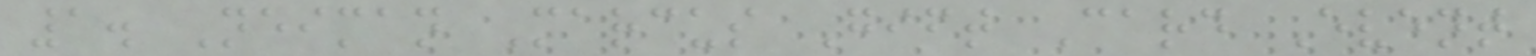1. Neiman Marcus Gift Card Event
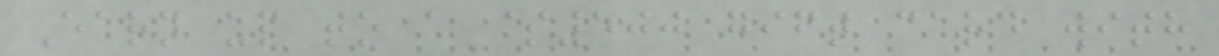Earn up to a $500 gift card with
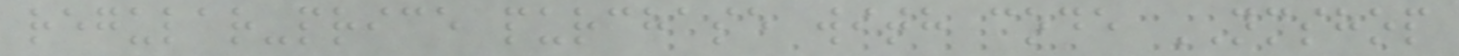regular-price purchase with code NMSHOP
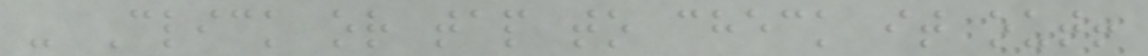- Click or tap to check it out!
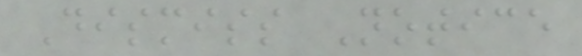Dismiss Notice
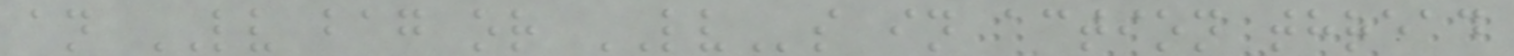an LV bag or LVs in action thread
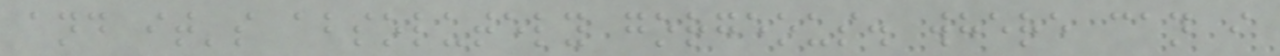and it's absolutely gorgeous. where can i
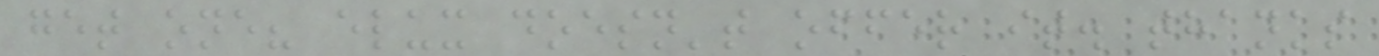get one? elux doesn't offer it. thanks
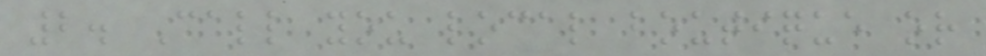2. Call you local boutique or
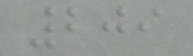209
